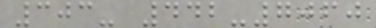303- 442-7060
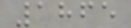1865
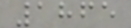1865
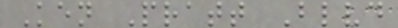Ken Pratt Blvd
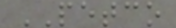PETCO
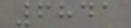6841
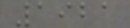1921
